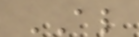AL
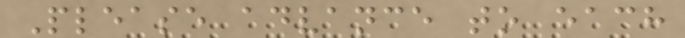Please advance to each
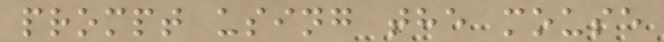prompt using the mouse
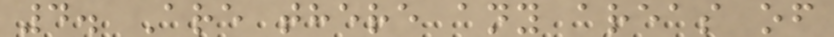4. Are there any areas of
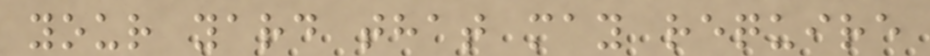your yard that may require
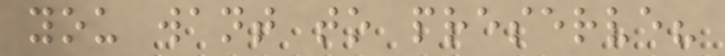you want to preserve?
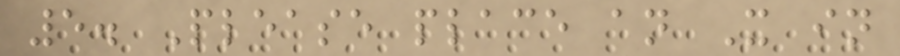5. Please place an X in
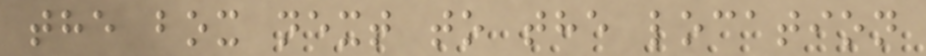the box next to the location
